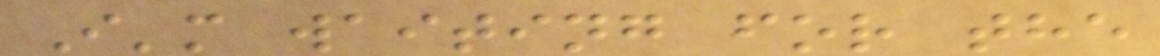I'm waiting for the
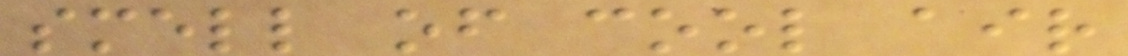smell of cool air
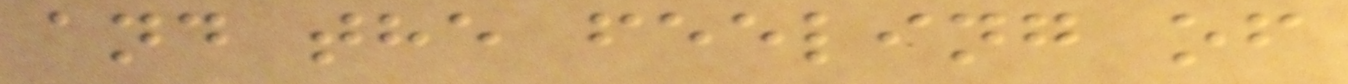and the feeling of
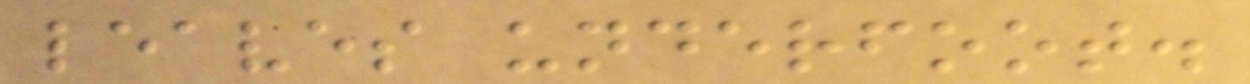leaves underfoot.
